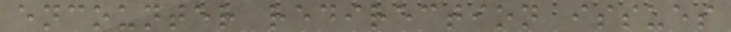encounter redirection issues
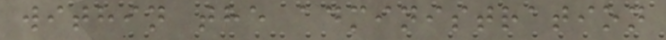within the administration
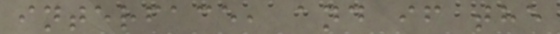interface, and if the
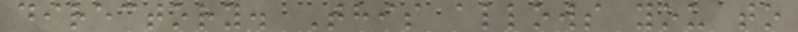directory. This allows you to
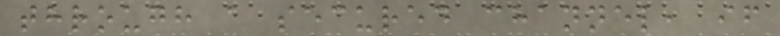through a secured channel, if
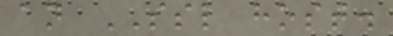an SSL host.
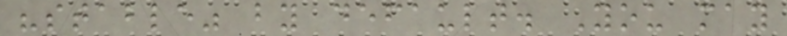"stable" by default. You may
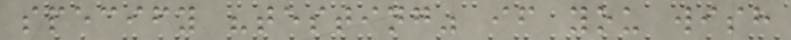specify "testing" if you wish
